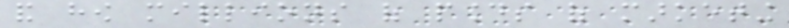and how millions of pounds of marketing
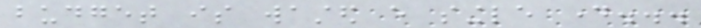budget is wasted every single day...
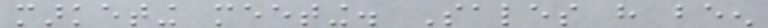marketing meeting. Sales have been
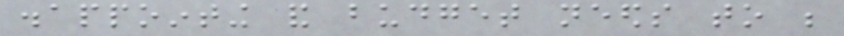disappointing and budget needs to be
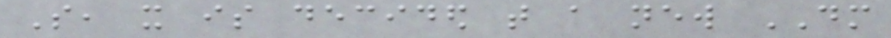So, it is decided that a new DM
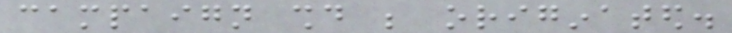campaign should be originated.
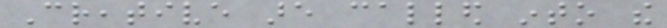Creative are called into the
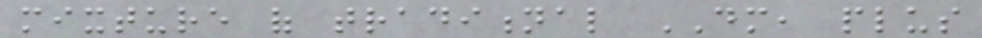mixture of traditional DM, plus
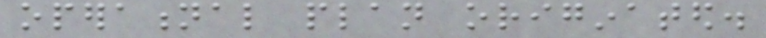operational plan originated.
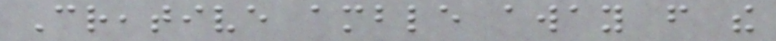Creative amble away from the
